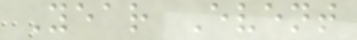Year Event
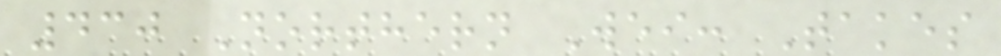430 Northern Wei: Takes
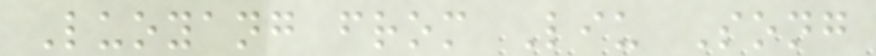Luoyang from Liu Song
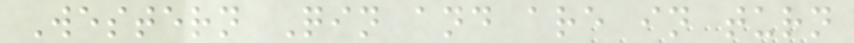Western Qin and are in turn
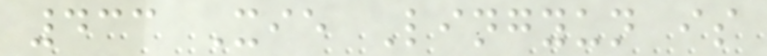433 Xie Lingyun is
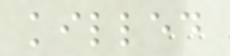killed
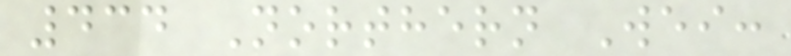434 Northern Wei:
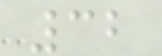32
